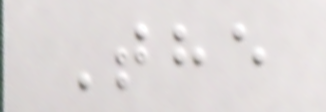The
